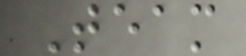Team
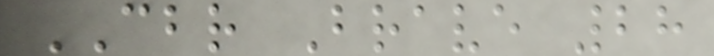CBR Brave 28
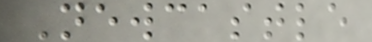Newcastle
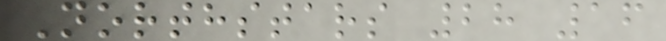Northstars 28 16
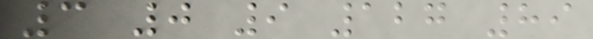3 0 9 127 89
